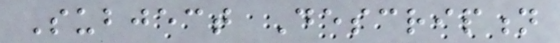Subject Description
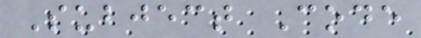Subject Code
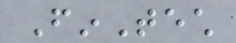FinTech
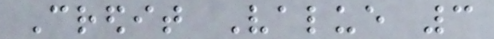Credit Value 3
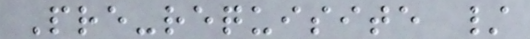Pre-requisite /
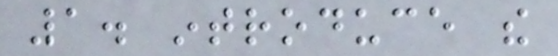1. introduce the
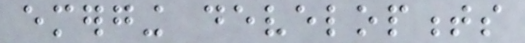emerging developments
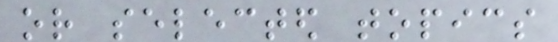or selected topics
